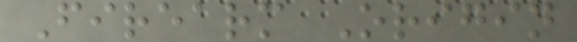Firearm Origin
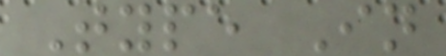Type In
